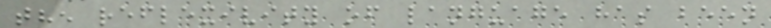the reflexivity of language has been
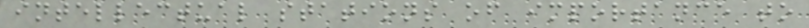intellectual stations of importance to
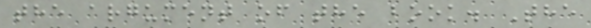the argument of the book. The
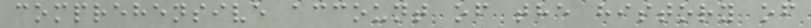comprehensive account of the history of
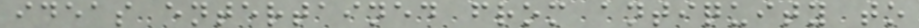ideas entertained from antiquity to
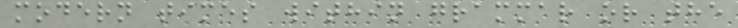modern times within grammar or the
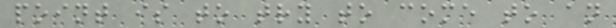point is to try to come to an
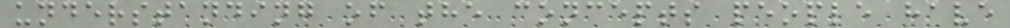understanding of the concepts people have
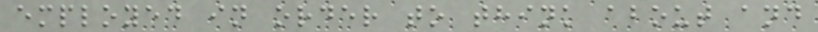employed in order to think about and
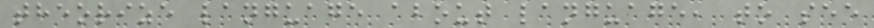theorize language about language, to see
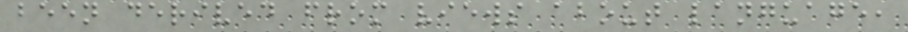been derived from views about language,
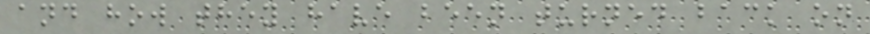and how they have been turned back on
